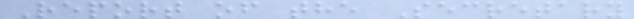Report of the Secretary
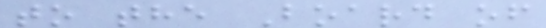to the Board of
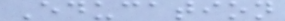Education
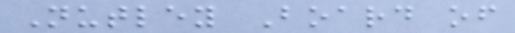Nutley Board of
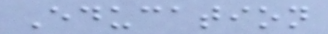Education
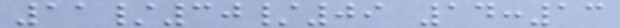11/30/09 14:13
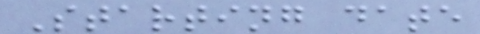Starting date
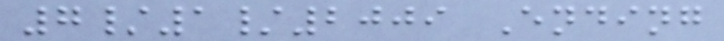7/1/2009 Ending
